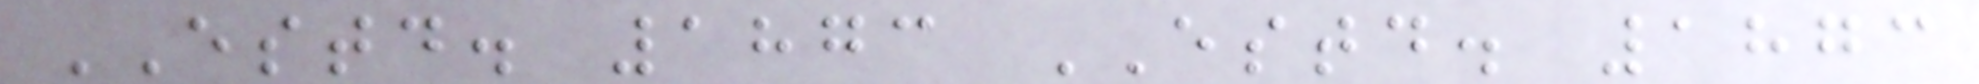ESTD. 1873 ESTD. 1873
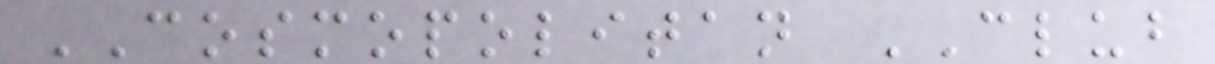COSMOPOLITAN CLUB
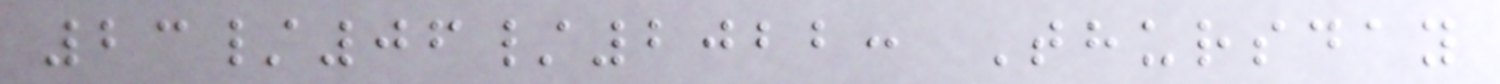23/06/2022: Thursday
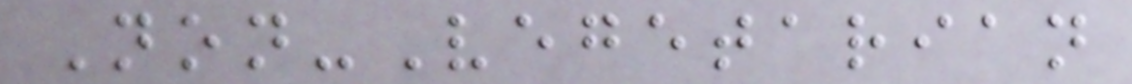Non-Vegetarian
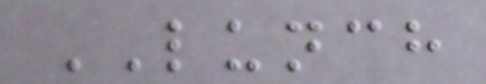LUNCH
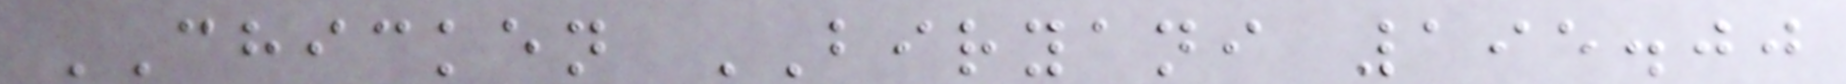CHICKEN BIRYANI 195.00
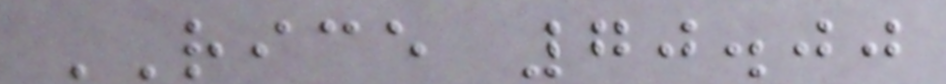RICE 70.00
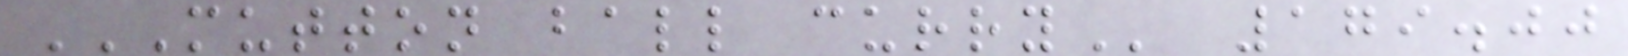MUTTON BALL CURRY 179.00
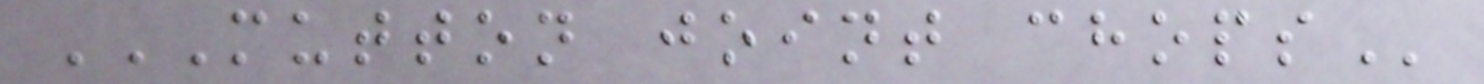MUTTON JOINT CHOPS
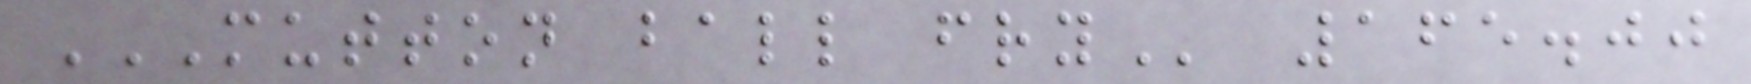MUTTON BALL FRY 165.00
